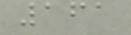161
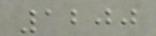1200
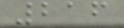216
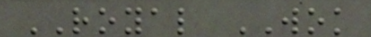ROYAL WOK
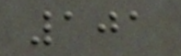101
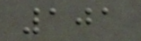101
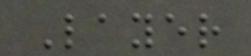Layer
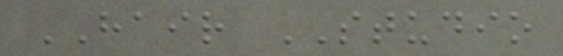HAIR STUDIO
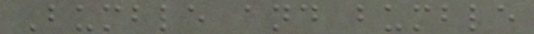Bumble and bumble
